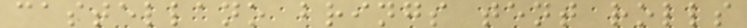castellano brings tent rolls
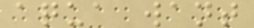aqua want
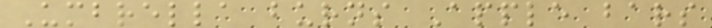Umbrella burns Apple bars
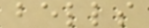bells
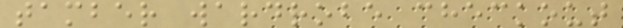tamber wardrobe checkout
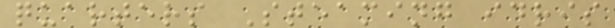quarters Steaming idris
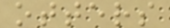otters
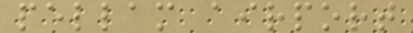pellam airport
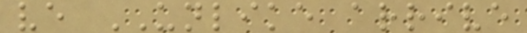ve UNLIKE arrive
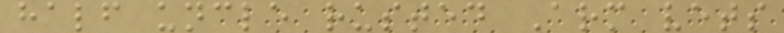half uncle rusted Arm vets
